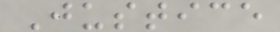Justice
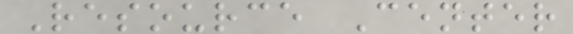Resource Center
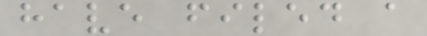have filed a
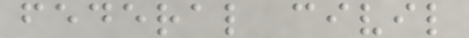federal civil
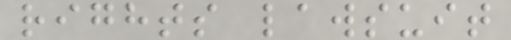rights lawsuit
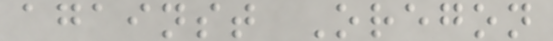against Oregon
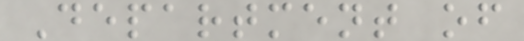Department of
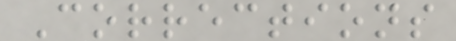Corrections
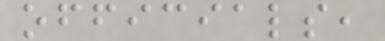officials,
